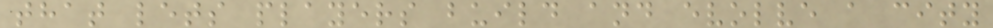that lets players build and evolve a city
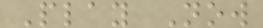Play Now
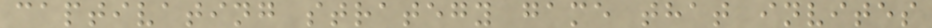captivating strategy game that invites
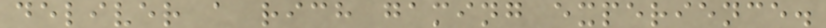deliver a rich gaming experience.
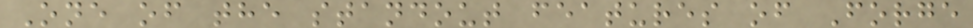One of the standout features of Forge
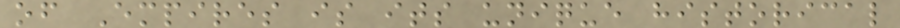of Empires is its unique historical
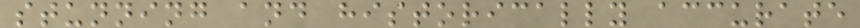stunning and historically accurate
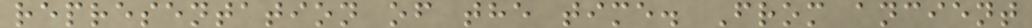representation of the time. From ancient
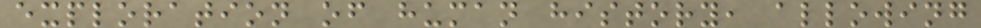exploration of human history, allowing
